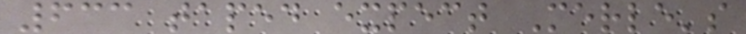633 taped expect Merle's
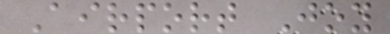Airport Joy
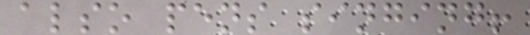also pens singing!
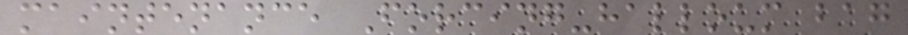maintenance Forcing-halloum bag
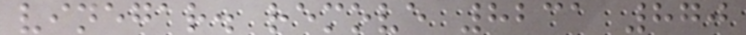vinegar. remove 8231 870
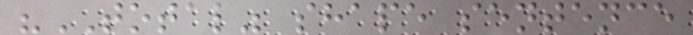"TOTAL" shape sentence
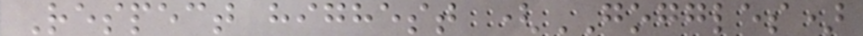Respect highest (GOGGLES)
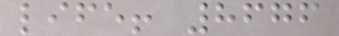life! 8676
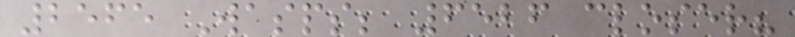2565 Wasps; 6526 closer?
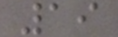19
